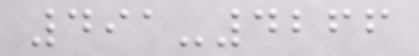491-4266
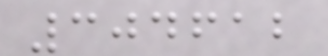304612
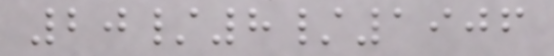20/8/1906
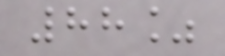88%
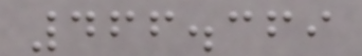466.369
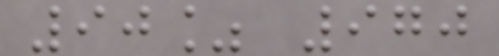90% 970
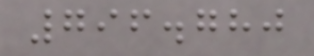796.780
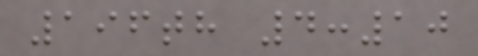196th 4:10
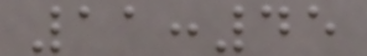11:45
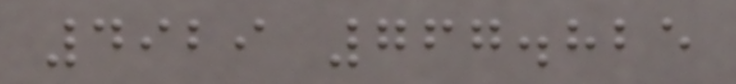4929 767.825
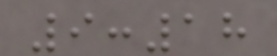9:18
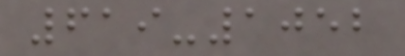619-1052
